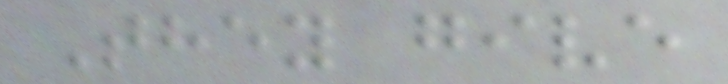They give
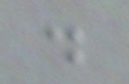.
